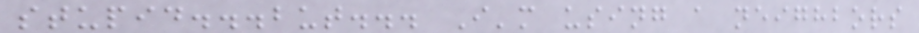stupid...but... I'm using a neighbors
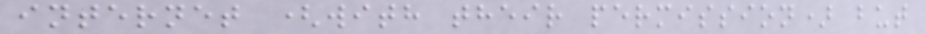internet (with their permission) but
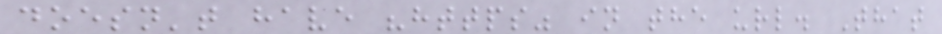doesn't have "https" in the url. That
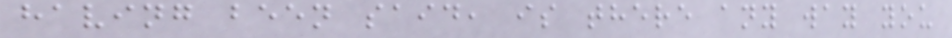having been said, is there any way you
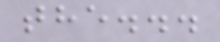the...
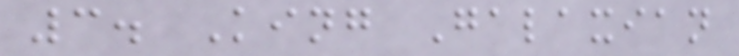3. King Galaxian
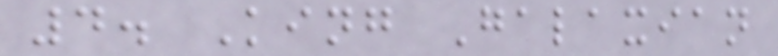4. King Galaxian
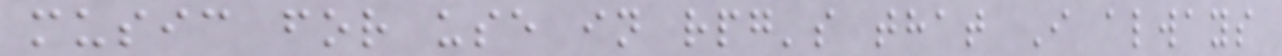music for use in rpg's that I always
